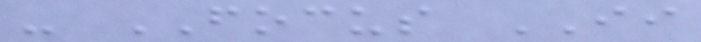- FOCUS II
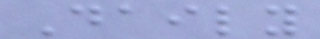Daily
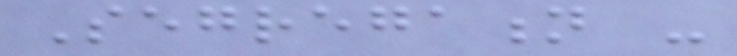Segregation -
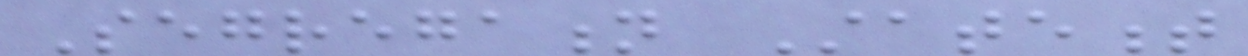Segregation Statement
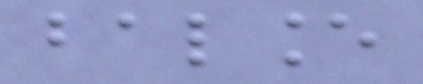balance
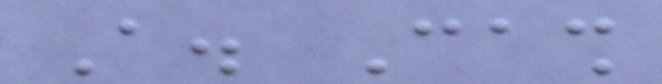A. Cash
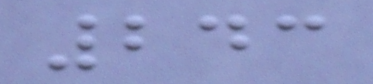243
